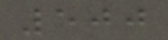500
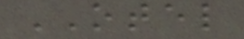OTEL
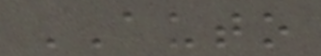AUTO
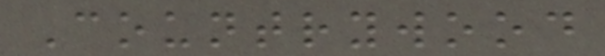Countrywood
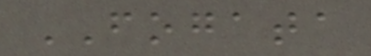FOGATA
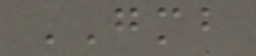GMB
